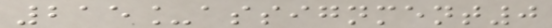215_assignment0
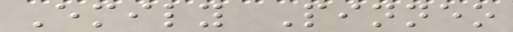Emily Pinneo
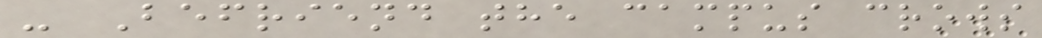- Befriend the campus crows
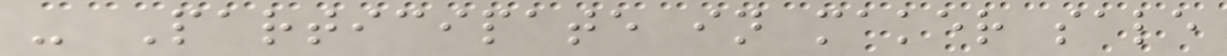- Participate in maker sale
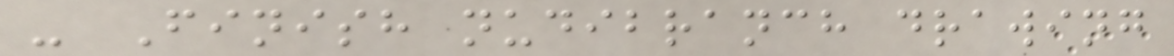- Finish nudibranch drawing
